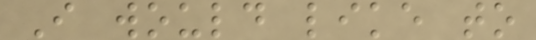I would like to
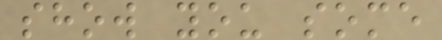show you some
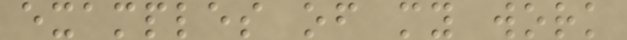examples of my work
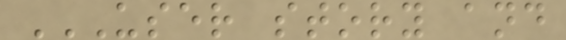USER STORY AND
